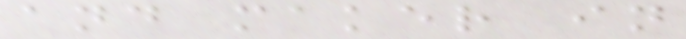and maker in
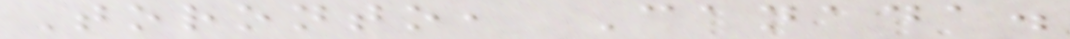Toronto, Canada.
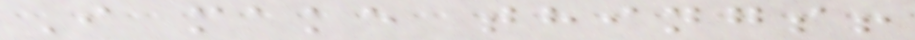I make things!
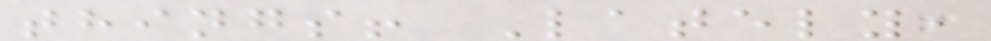things! Lately,
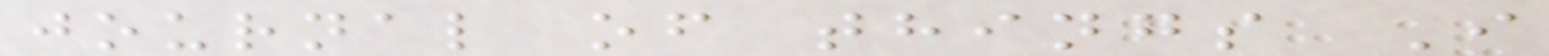journal of things I
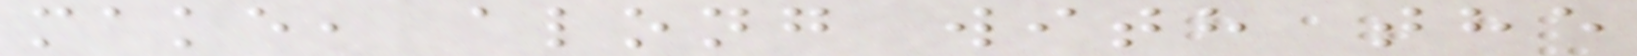make, along with the
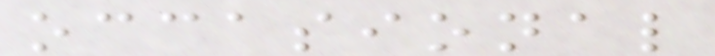occasional
